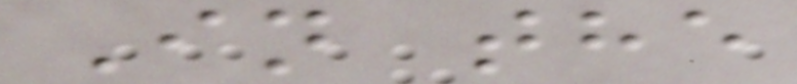In the
